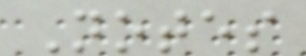Notes
